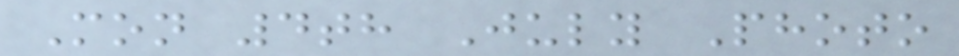Mon 4th July Photo
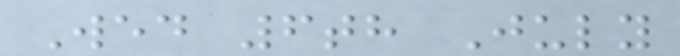Wed 6th July
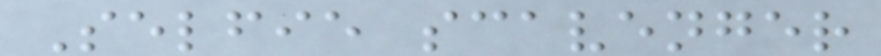Selfie scavenger
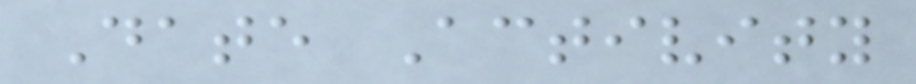Date Activity
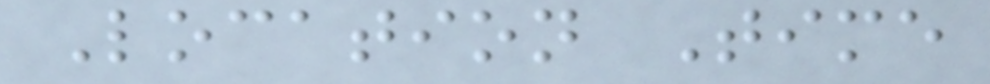Location Time
